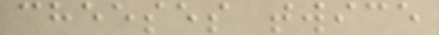cheeses twice
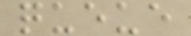queue
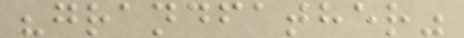"grandfather"
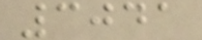3041
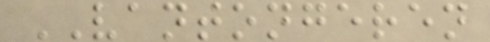VANTONGEREN
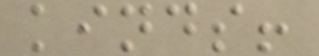kinds!
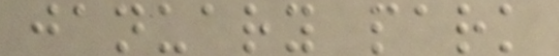january park
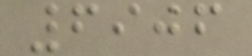6906
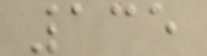135
